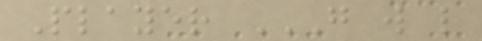Player G W L
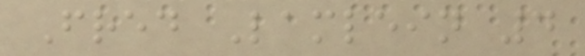Fred Lamlein 4
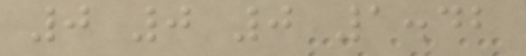0 0 0 1.42
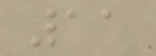11
